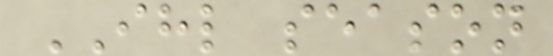IHL season
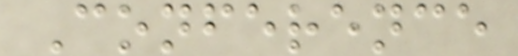Conference
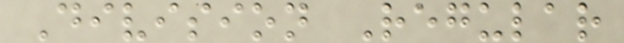Division Regular
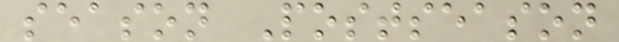season Postseason
